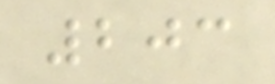203
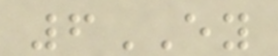6EY
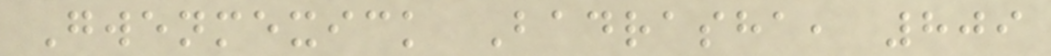Gwenmexick Badrasha, 809
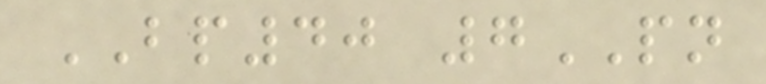BP40 7PN
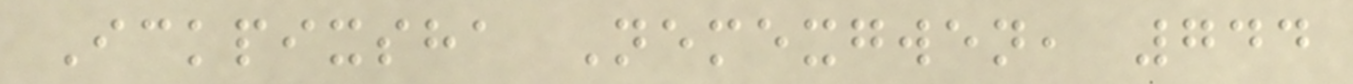Ickpixsha Nemexgwen, 744
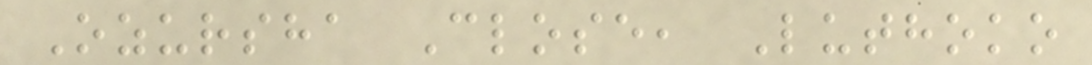Ozursha Close, Luthoko
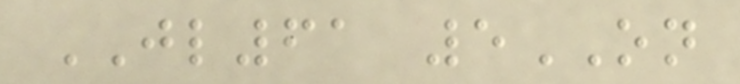JL61 5ON
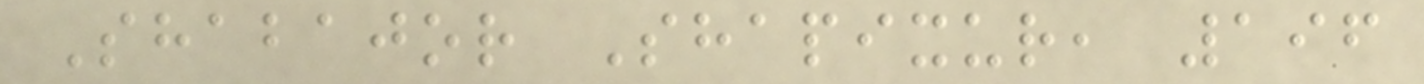Shabajor Shapixur, 196
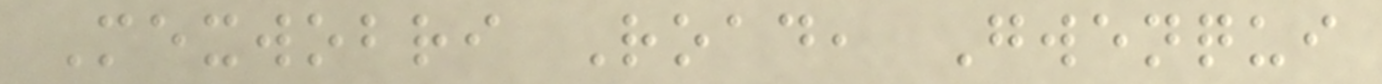Mexwobri Road, Gwenqui
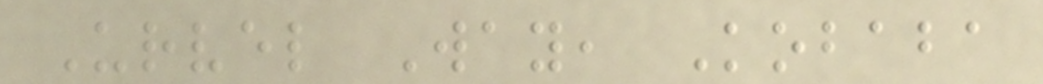Urvel Way, Kobaba
